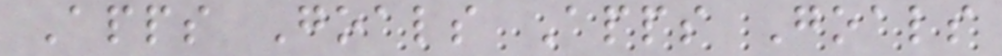Apps Goals Apps Goals
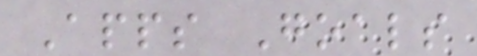Apps Goals
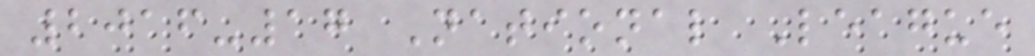2016-17 National League
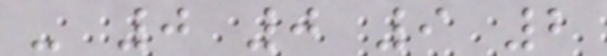- 0 0 9 2
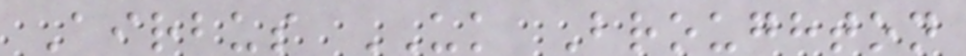Airbus UK Broughton
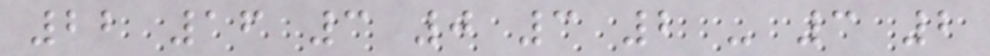22 16 3 0 3 2 - 3 2
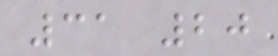31 20
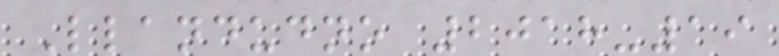Llandudno 2018-19
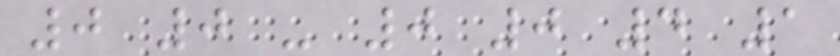0 0 - 0 0 4 1
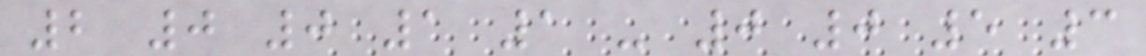2 0 0 1 1 - 0 0 5 3
